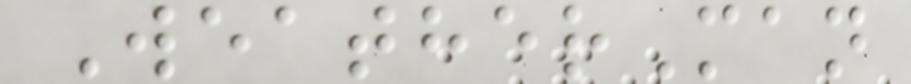WeatherMan
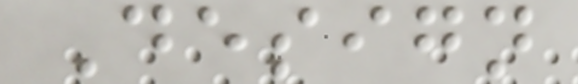Design
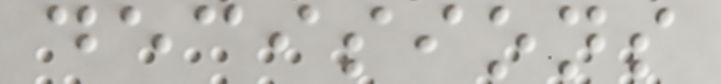decisions
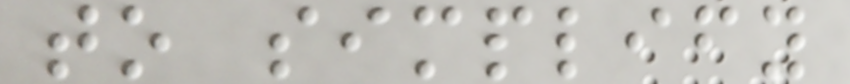to simplify
